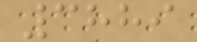3889
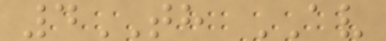4TH AV
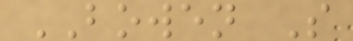BOWEN S
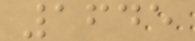1645
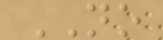NO
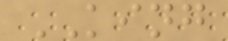KING
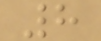8
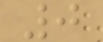0
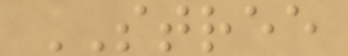STREE
